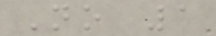No 1
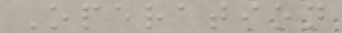Operation
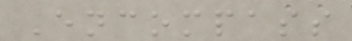Encompass
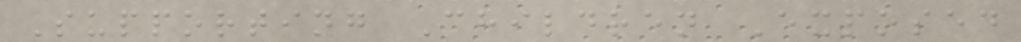Supporting Children Exposed
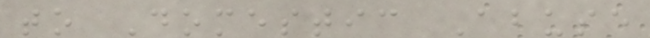to Domestic Abuse
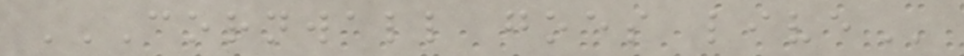CORNWALL GOES LIVE
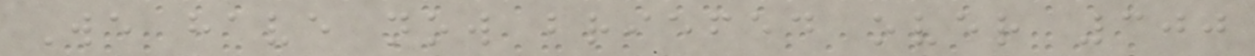We have now briefed over 300
